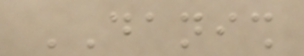DANISH
